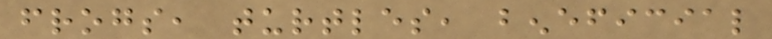frogs, turtles, beneficial
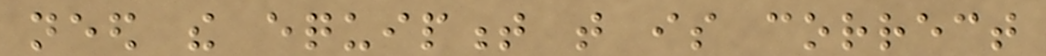need the equipment that is correct
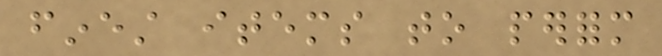finest items to perform
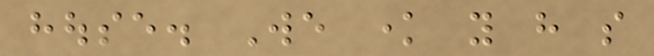house. We know you have so
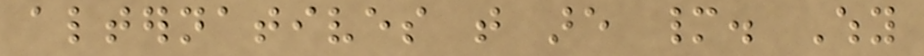alternatives that are many. Why
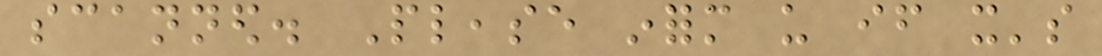scanned. Please inform us if it's
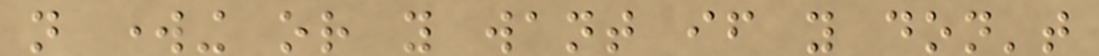not working or you want if you don't
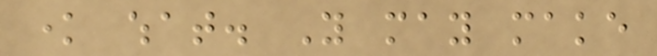know what. You may make
